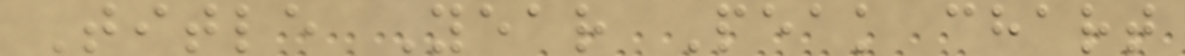Title Year Peak chart
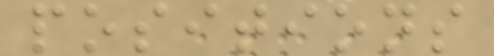positions
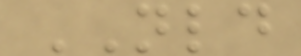NLD
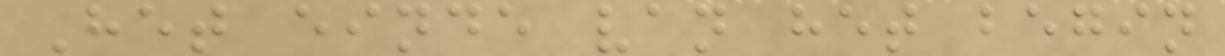Het einde van het begin
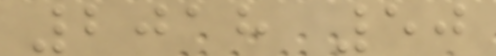2018 50
